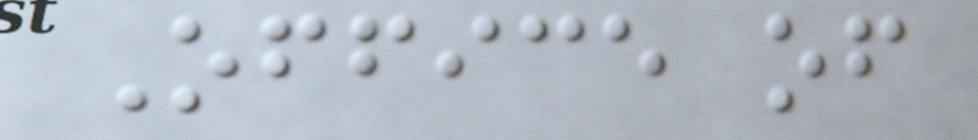Office of
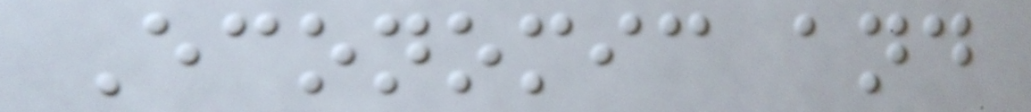Economic and
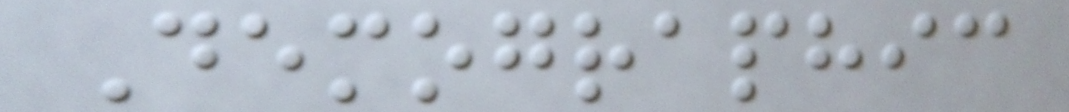Demographic
